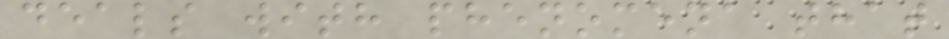deals with phenomena that
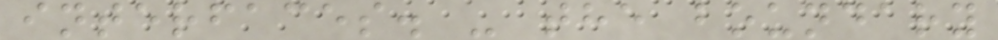interfaces. - the boundary
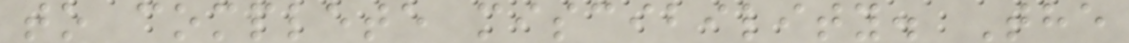to complete miscibility. The
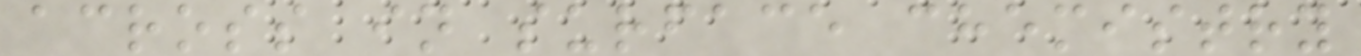across in surface chemistry
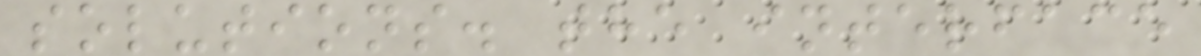solutions. the interface
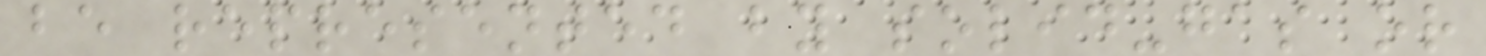be represented by solid-gas or
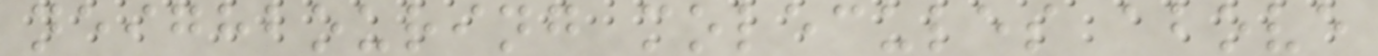neighbouring molecules above
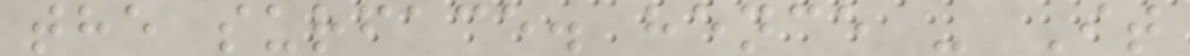the surface. hence - It
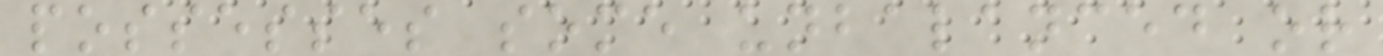possesses some unbalanced or
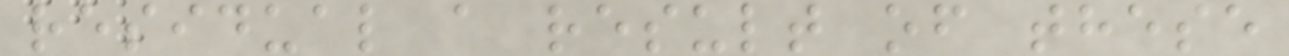residual a result of these
